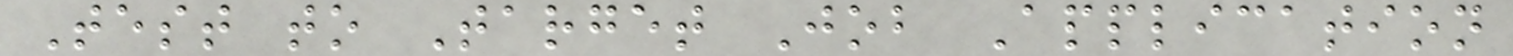Test to Target Job Application
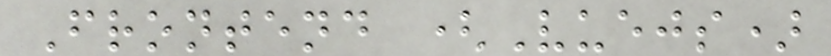Frontend (Vuejs)
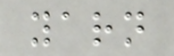yarn
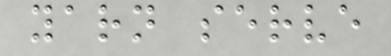yarn serve
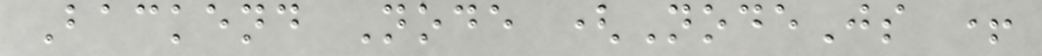Backend Node (NodeJs +
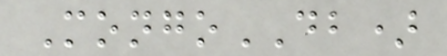MongoDB)
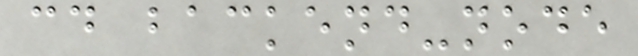cd backend-node
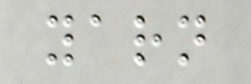yarn
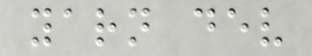yarn dev
